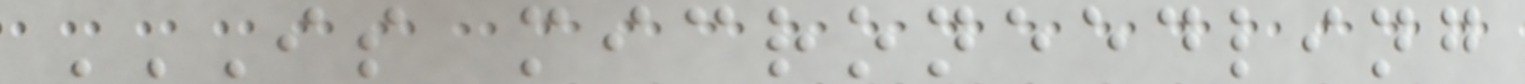IS MICRONEEDLING
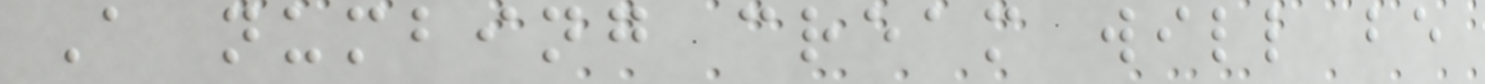A numbing cream will be
